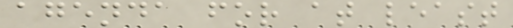agenda for at least
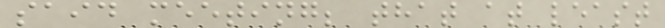said meeting; that at least
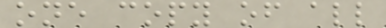one copy of all
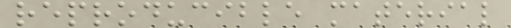reproducible material
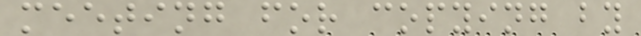meeting for copying by
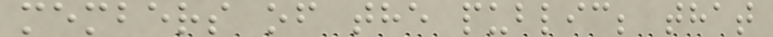members of the public; that
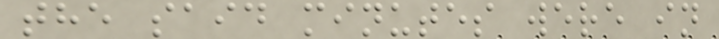the said minutes were in
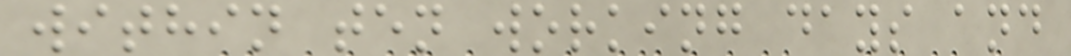within ten working days and
